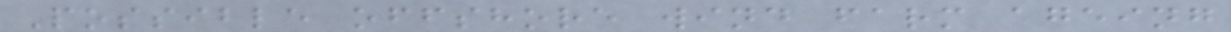Possible offshore wind farm ageing
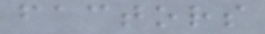factors
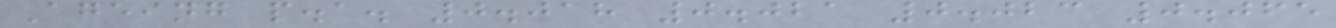Ageing p.a. 0.018 0.021 0.023 0.065
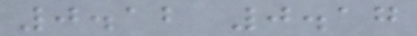0.12 0.17
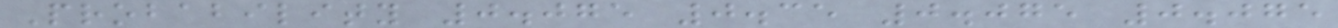Probability 0.075 0.35 0.075 0.075
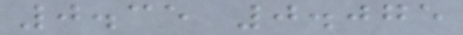0.35 0.075
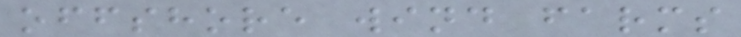offshore wind farms
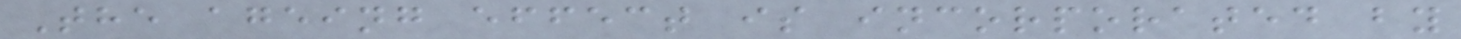The ageing effect is incorporated by
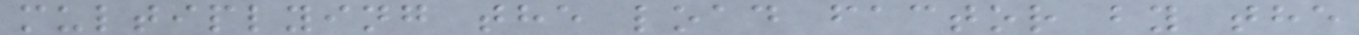multiplying the load factor by the
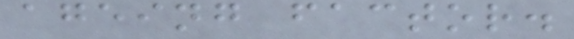ageing factor.
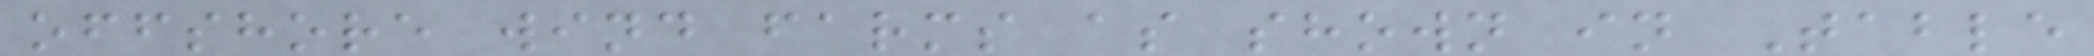offshore wind farms as shown in Table
